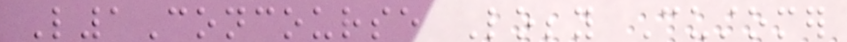L1Concourse Lobby Customer
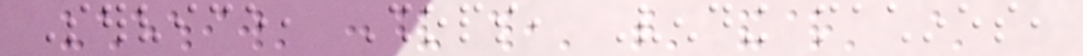Service, Shops, Vending machines,
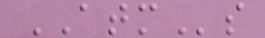ATMs
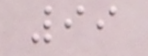99
